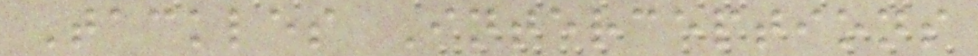Tackles Interceptions
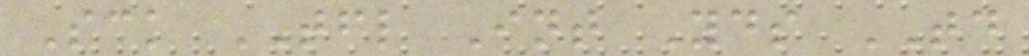Sck TFL Int Yds TD
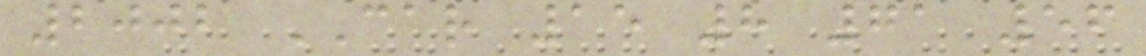2002 CAR 15 8 71 56
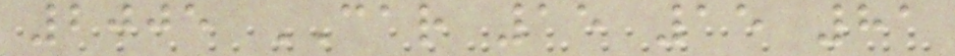2005 CAR 15 15 81
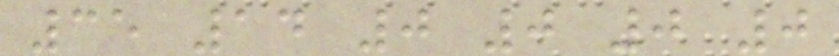35 14 0 0 0 0
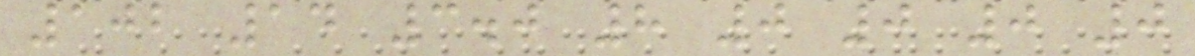102 14 3.0 8 0 0 0 0
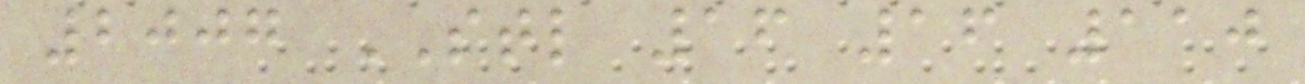2007 STL 16 16 110
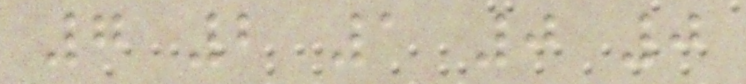7 2 1 0 0
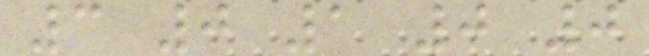3 0 1 0 0
